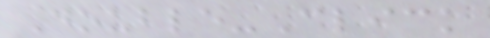Double-Click
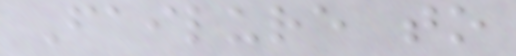Failure to
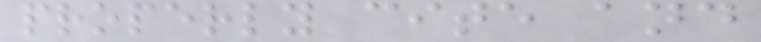properly cite and
